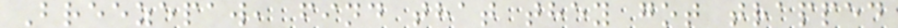Breezepaw, find that they got trapped
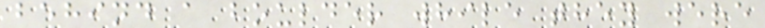behind a boulder while they were
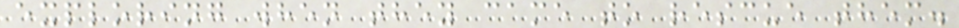exploring when they came to rescue them.
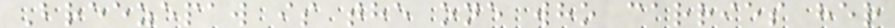Breezepaw is the one who carries her
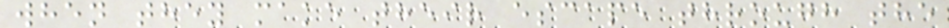when they make their escape through the
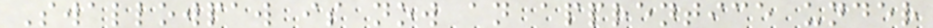Swallowpaw is now an apprentice under
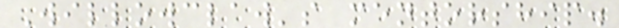Willowclaw's mentorship.
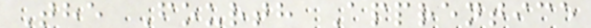The Fourth Apprentice
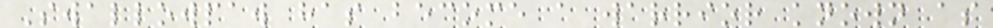Swallowpaw has become a warrior known as
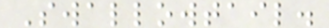Swallowtail.
